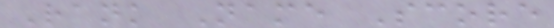Rank Name Score
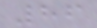86
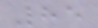85
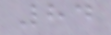84
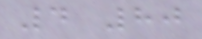4 80
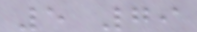5 79
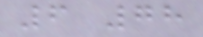6 78
